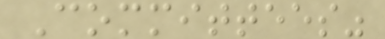Committees"
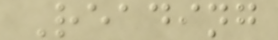Reading
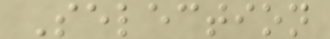Selection
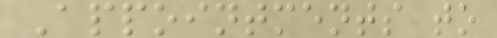Appointments to
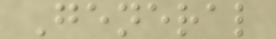General
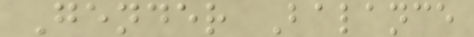Gender Balance
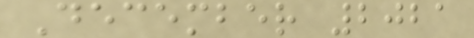December 2021
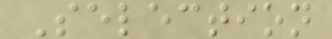Selection
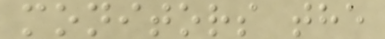monitors the
